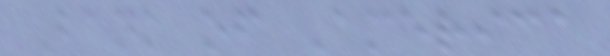Bank of America
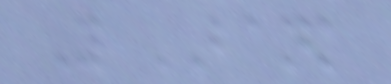Y BANK
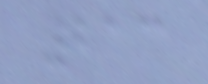213
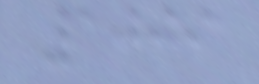1009
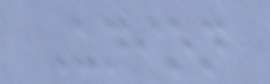Union
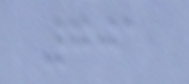701
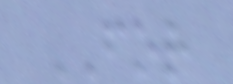FOR
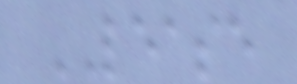LEASE
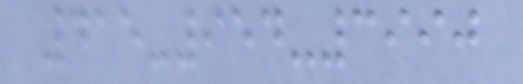415-954-3990
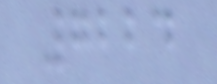7224
